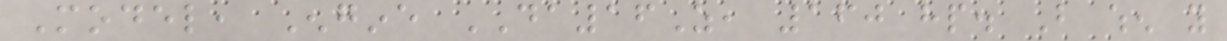Model, Engine DA16Z, 160 hp. But when you
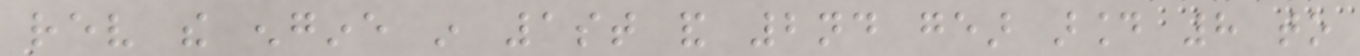rev the engine in 1st and 2nd gear around 8 to
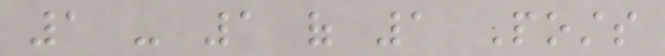1 - 1 of 1 Posts
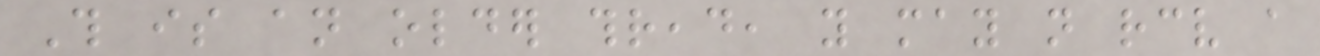This is an older thread, you may not receive a
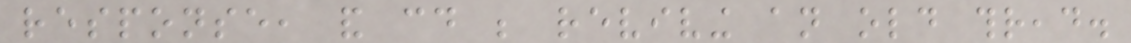response, and could be reviving an old thread.
